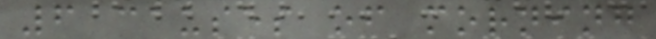6 causes of morning
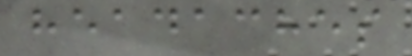headaches
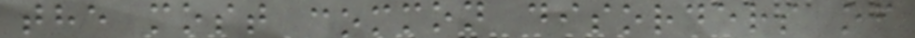the most common disorders of
